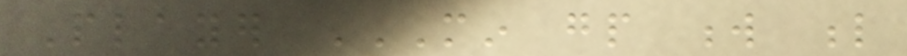Player MIN GP W L
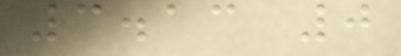3.13 0
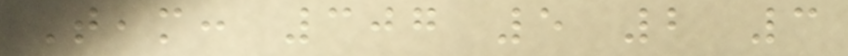Team: 307 5 2 3
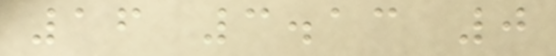16 3.13 0
